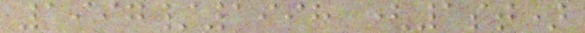1997/1998 (1st)
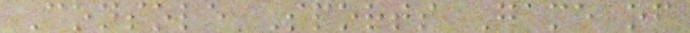Console Sports Game of
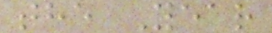the Year
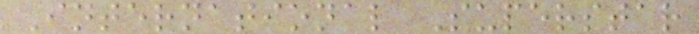International Superstar
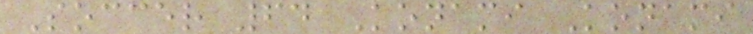Soccer 64 Konami Konami
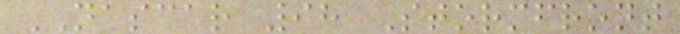NASCAR 98 Stormfront
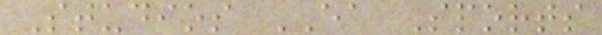Studios EA Sports
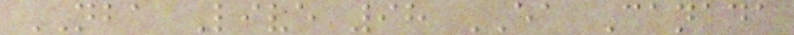NBA Live 98 EA Canada
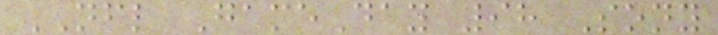NFL GameDay 98 Sony
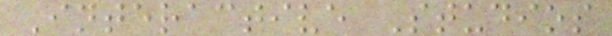Interactive Studios
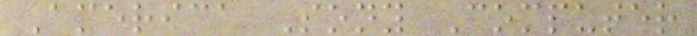America Sony Computer
